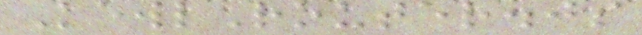KewlRouter.js
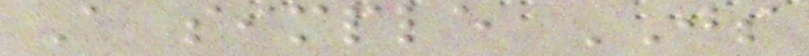A simple JS
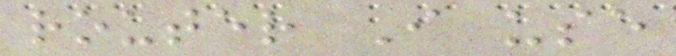router I use
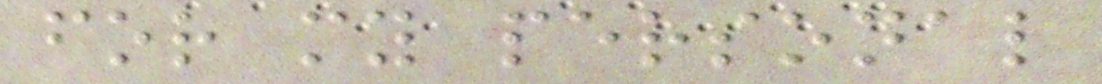for my personal
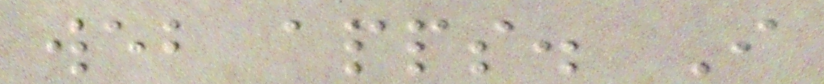web apps. I
